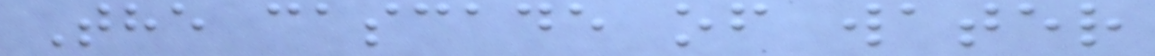The cascade of water
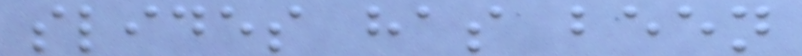slides has been
